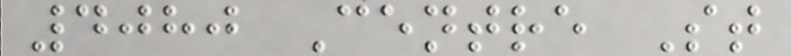4080 Centre St
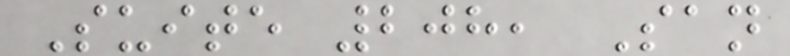Suite 208, San
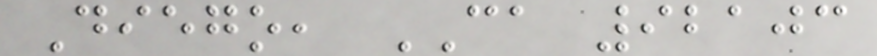Diego, CA 92103
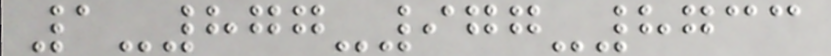1-877-977-8733
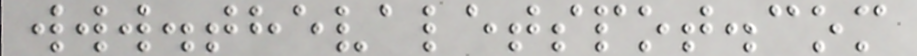www.thevaletspot.com
